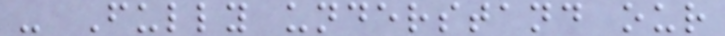- Fully understand our
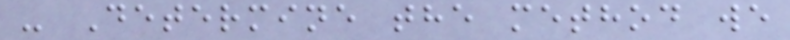- Determine the method we
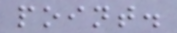point.
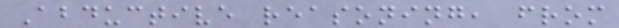Abductive reasoning, from
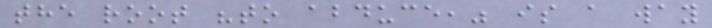the root "to abduce," is a way
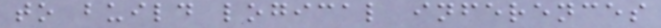to build logical inferences
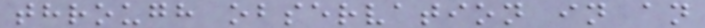through observation in an
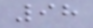98
